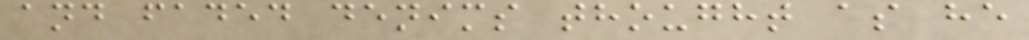and faded denims thought as he
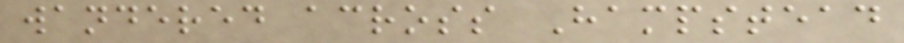wandered across Hampstead
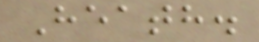Heath.
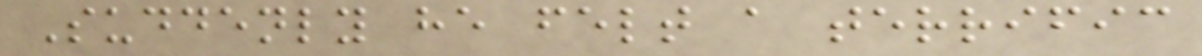Suddenly he felt a terrific
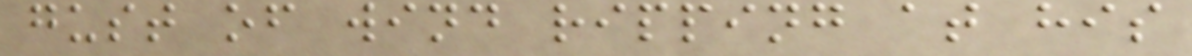gust of wind ripping at his
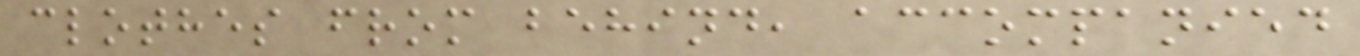clothes from behind, accompanied
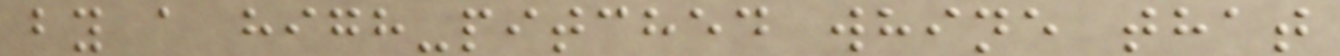by a high-pitched whine that
